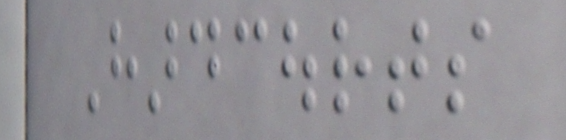Hardcourts
